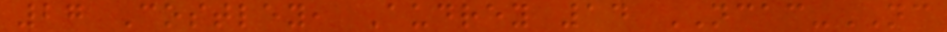27 Costley, Audrey 14 NCAC-NC
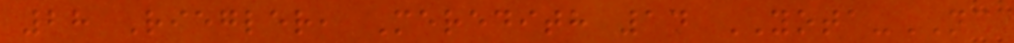28 Riegler, Meredith 14 YOTA-NC
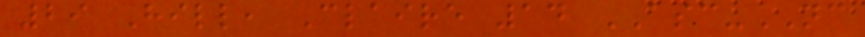29 Hill, Claire 14 ASC-NC
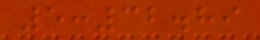5:32.89
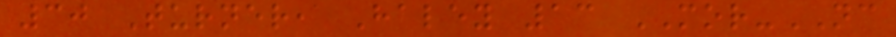30 Turner, Haley 13 MOR-NC
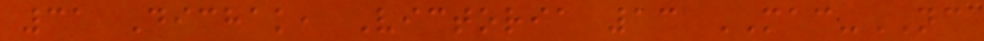31 Dichak, Victoria 13 MAC-NC
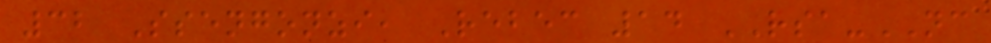32 Ssengonzi, Rebec 14 RSA-NC
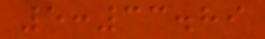5:33.89
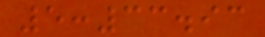5:33.93
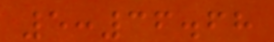5:36.68
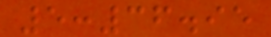5:36.95
